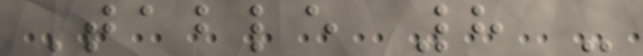Table 8 -
